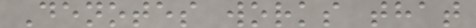Denotes works that
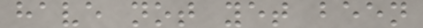have not yet been
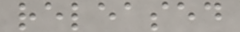released
